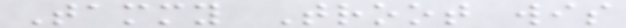Tammy Troot wis
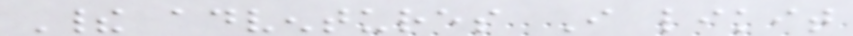Their adventures I likit
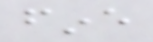fine
